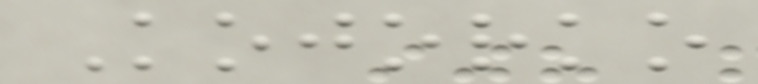Kojorko
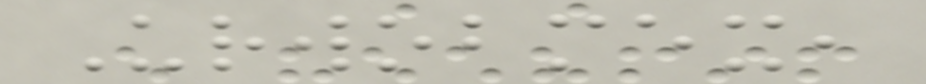Urwobmex,
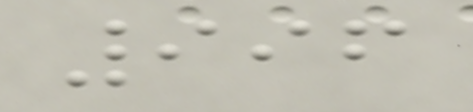996
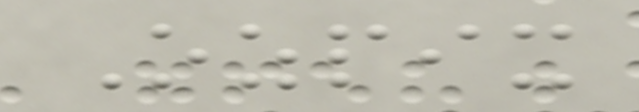Ozpix
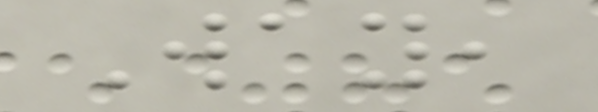Way,
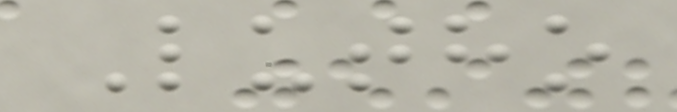Lutho
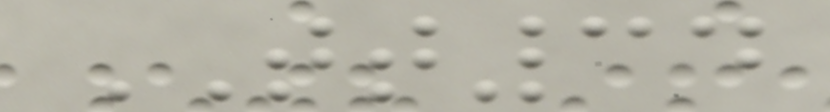TT34
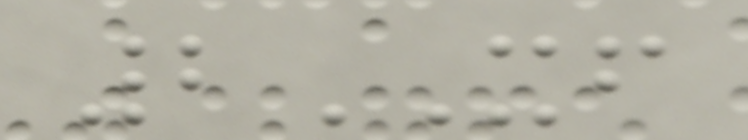2XF
